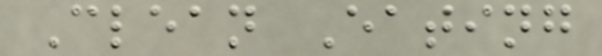Clean Eating
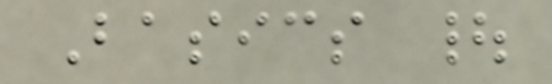Basics |
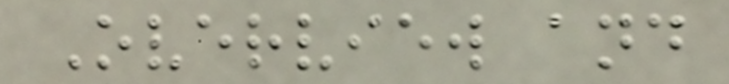Overview and
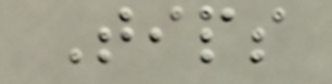Tips
